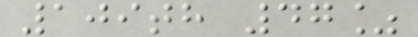109th 47%
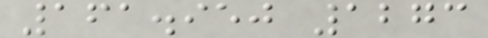161.950 1273
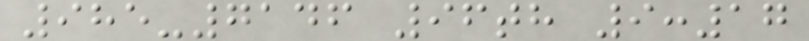985-7146 96th 9:17
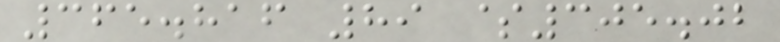365.816 89 $305.02
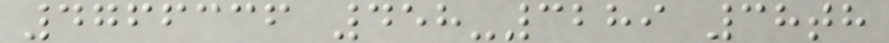4766336 458-3289 38th
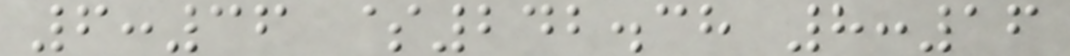6:36 $242.38 8:16
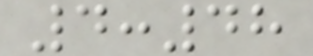4:48
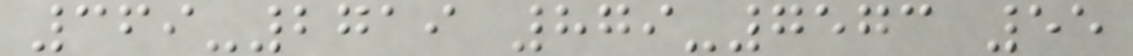369-2719 879-7573 55
